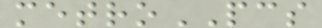metroPCS
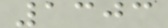1303
